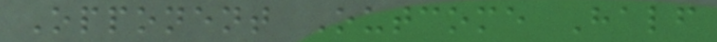Opponent Outcome Half
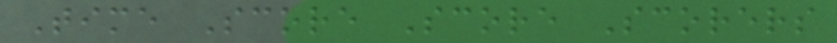Time Score Score Scorers
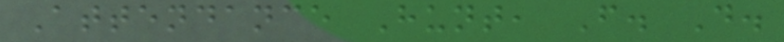Attendance Hunt, F. D.
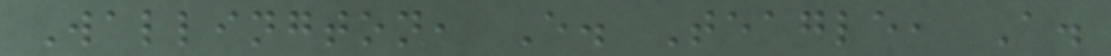Wallington, E. Teagle, A.
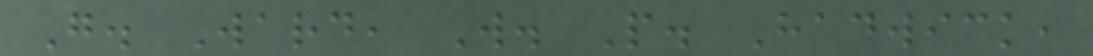G. Ward, W. P. Hadwick,
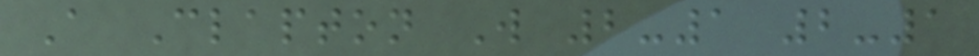A Clapton W 2-1 2-1
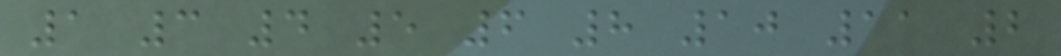1 3 4 5 6 8 10 11 2
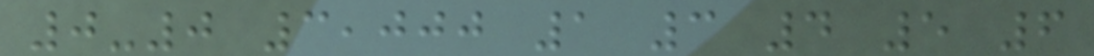0-0 3,000 1 3 4 5 6
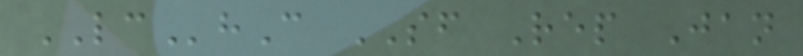LChC SF Rep Jan
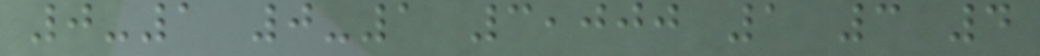0-1 0-1 3,000 1 3 4
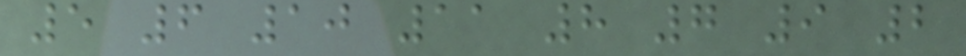5 6 10 11 8 7 9 2
